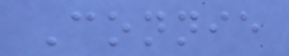Connie
